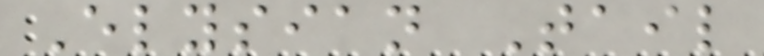Elysian Tail
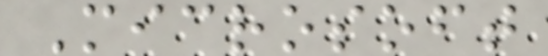Microsoft
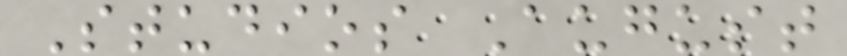Studios August
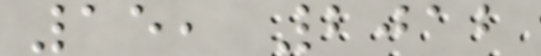15, 2012
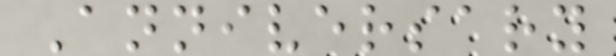Anniversary
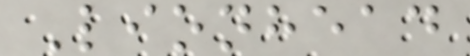Lionhead
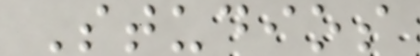Studios
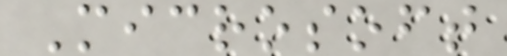Microsoft
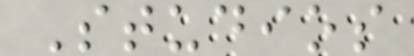Studios
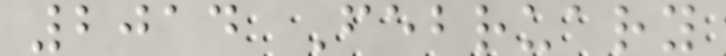2014 February
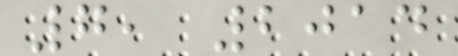7, 2014
